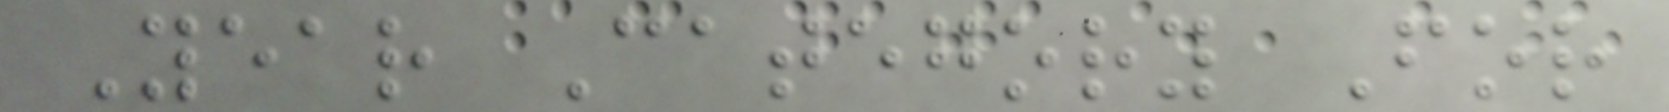Year Category For
